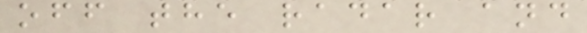off the radar and
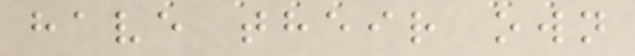have their own
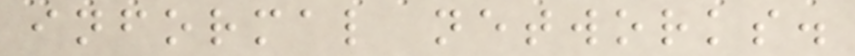informal networks.
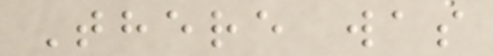There was
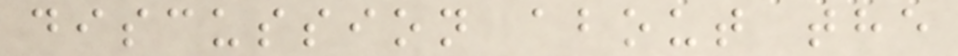discussion about the
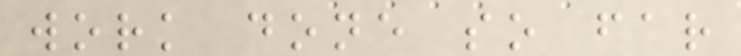work done so far
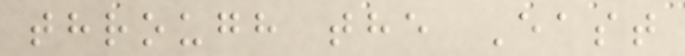through the East
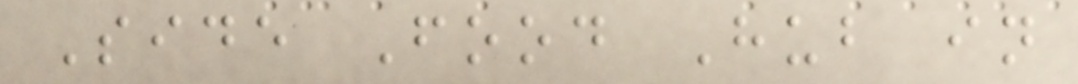Side Food Hub in
